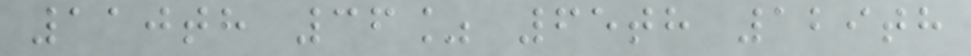110th 36% 65th 129th
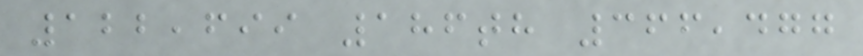122,699 186th 366,477
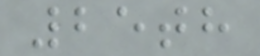25th
